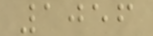1056
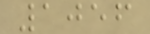1056
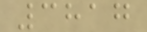3817
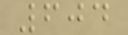604
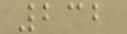232
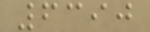6390
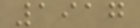1917
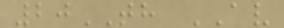20TH AV
